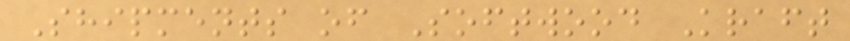Shipments of Softwood Kraft
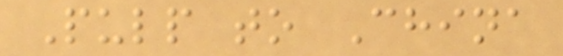Pulp to China
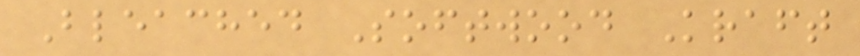Bleached Softwood Kraft
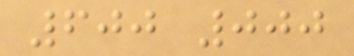600 000
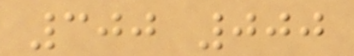300 000
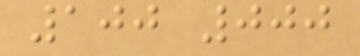100 000
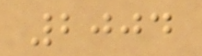2004
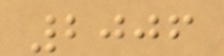2006
